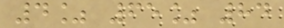4% 65% 84
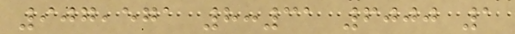907,571 8:31 6000 1
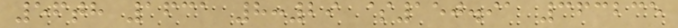56th 1631 8:29 $150.91 363235
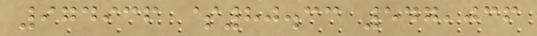974936 $80.33 547,036
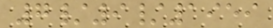7/9/1959
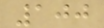100
